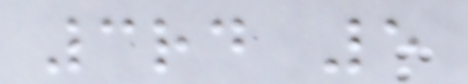3rd 5
